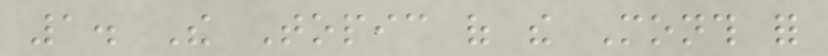1. The Topic of the Month for
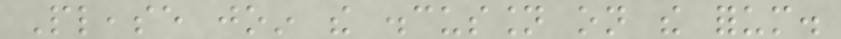Please join the discussion on the forum.
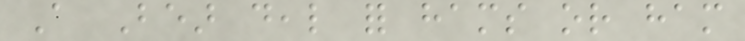A Bear deal for hams or ham
